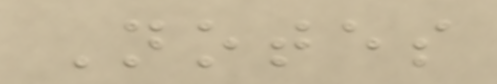Notes
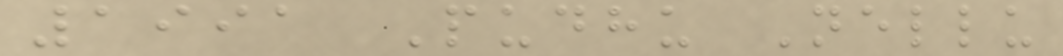1991 Pudhu Nellu
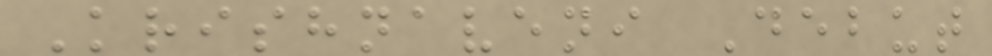Krishnaveni Debut
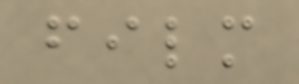film
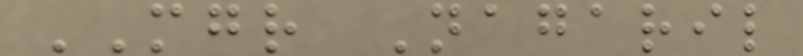MGR Nagaril
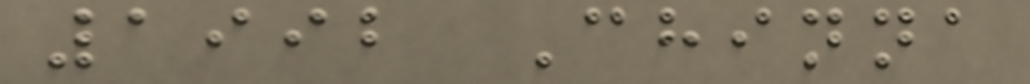1992 Chinna
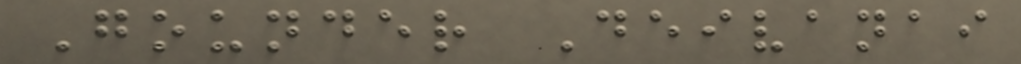Gounder Deivanai
